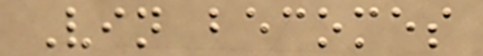Vin becomes
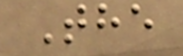The
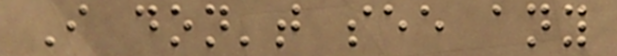I don't see any
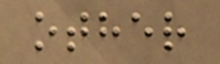other
